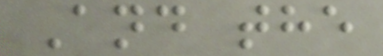And the
